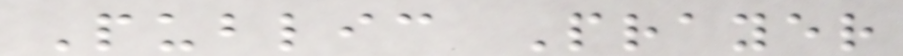Public Prayer
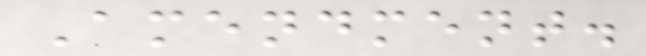Amendment.
